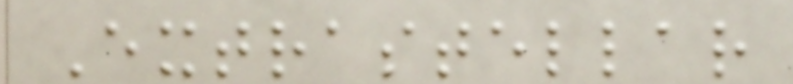Extrastellar
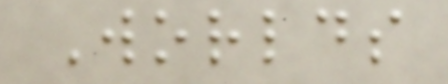Worlds
